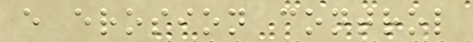e erosion control
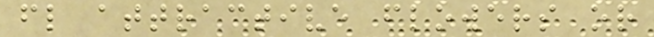fl attractive flowers or
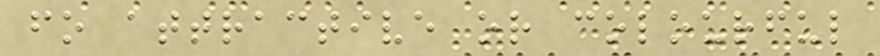fo attractive or colourful
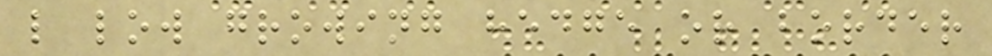l low growing hedge or border
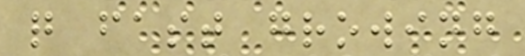q fast growing
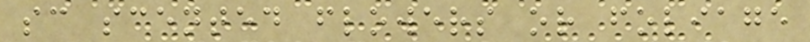sc scented flowers or foliage
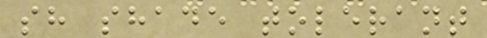sh shade tolerant
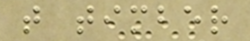t timber
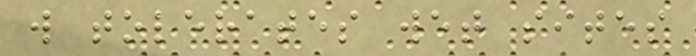w tolerates wet sites
